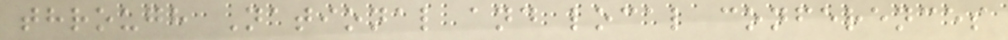through National and local conferences
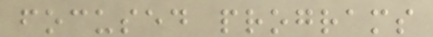focused programs
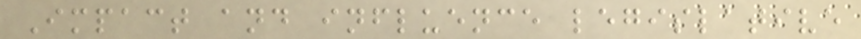Impact and influence legislative
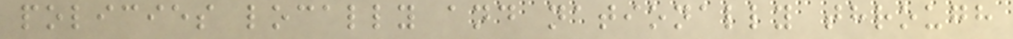policies locally and nationally through
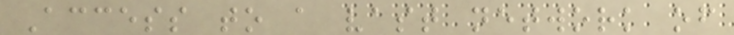Access to a vast network of
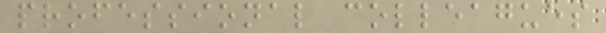professional colleagues
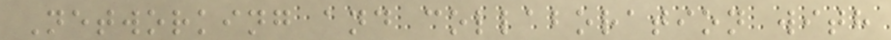Networking and collaboration with
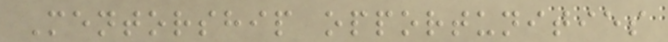Mentorship opportunities
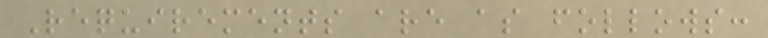Requirements are as follows:
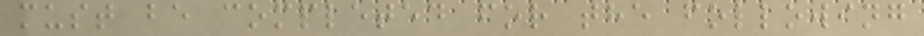must be completed for the following
